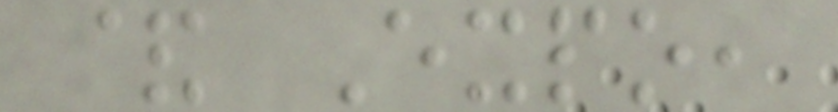& Expo,
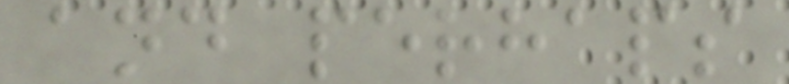and perhaps
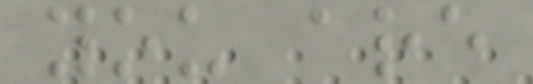you are
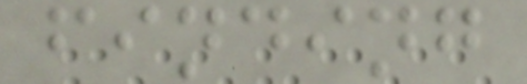finding
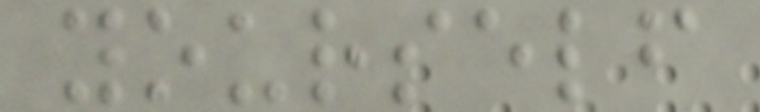yourself
